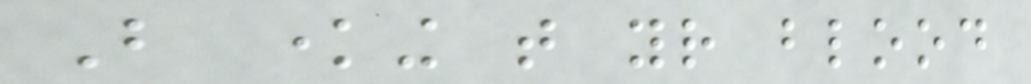But knowing that your blood
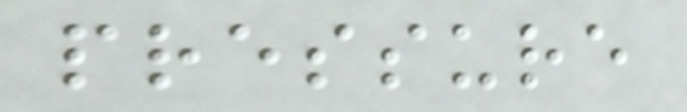pressure
